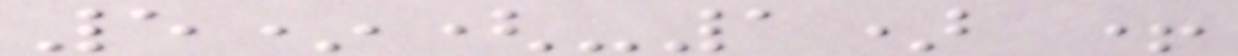5*(-1) +
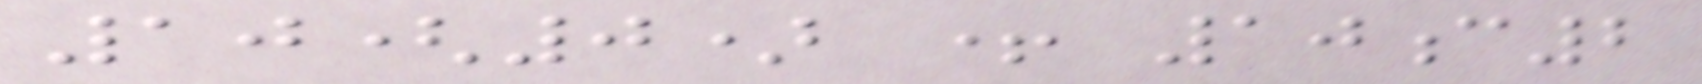10(0) + 10c2
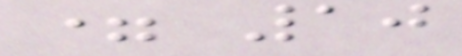= 10
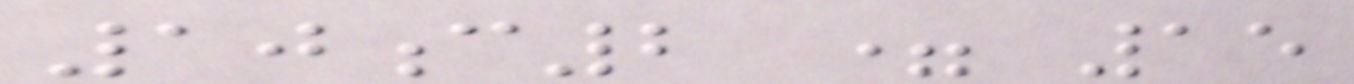10c2 = 15
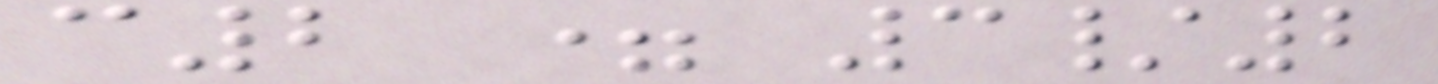c2 = 3/2
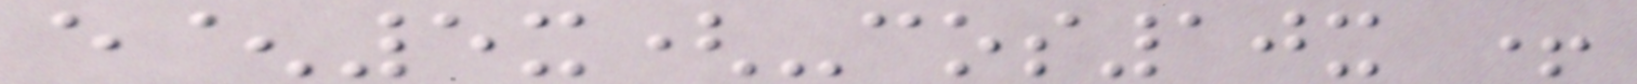e^5x(-cos10x +
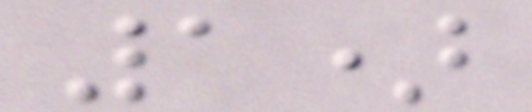1)
